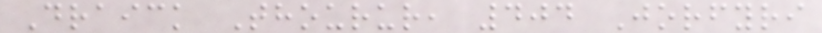Draick Thourur, 404 Jorfyri
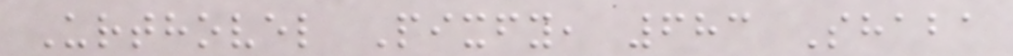Urthovel Pixfy, 683 Shaba
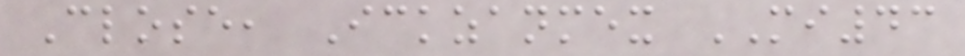Close, Ickzanmex MI43
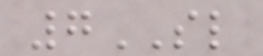7SL
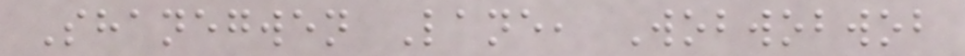Shanegwen Lane, Wobwobwob
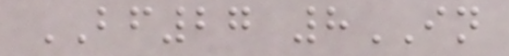BF27 8IN
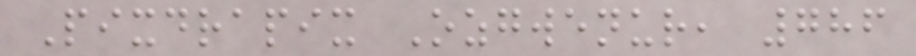Pixdrapix Ozgwenur, 786
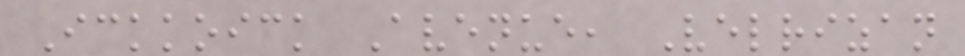Ickkoick Avenue, Velrizan
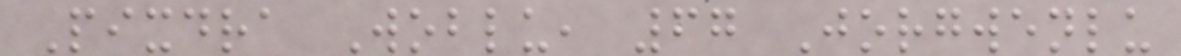Pixdra Woblu, 67 Jorgwenlu
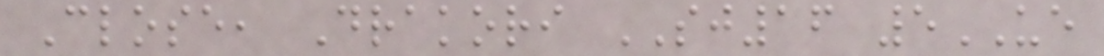Close, Drakori SJ16 5UE
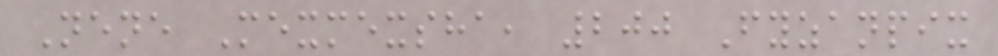Nene Mexmexsha, 200 Fyzanpix
